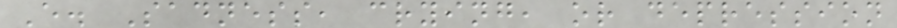E. Sadness, crying, or depression
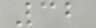32
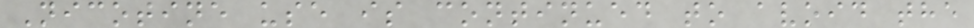Nicotine use is continued to avoid the
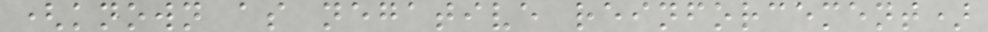(known as negative reinforcement)
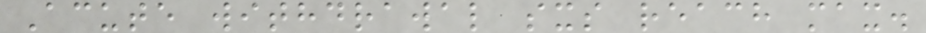Acute withdrawal sxs reach max.
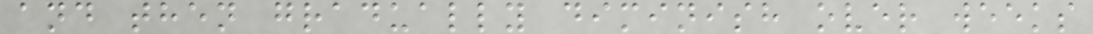and then gradually diminish over weeks
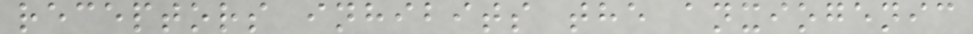receptors inhibits the anxiogenic
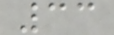33
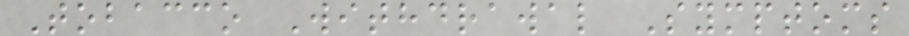Tobacco Withdrawal Symptoms
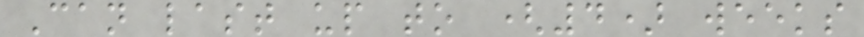Can last up to (4) weeks
